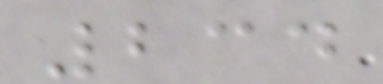234
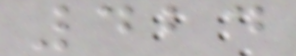424
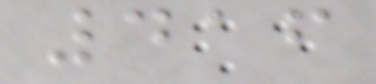416
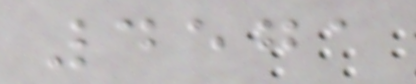4571
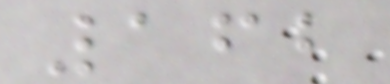162
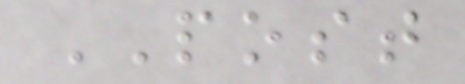POST
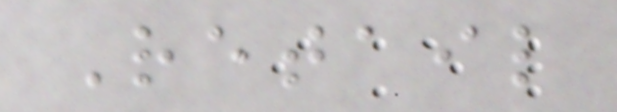Retail
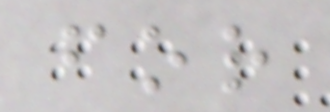for
